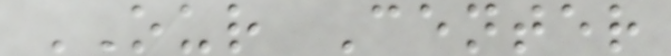OUR Center
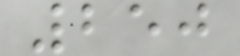250
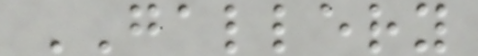GALLERY
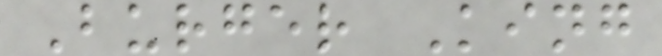Burger King
